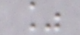%
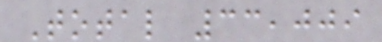Total 33,009
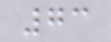73
